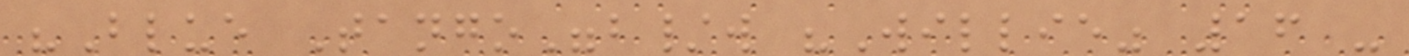"Blue Tango"b/w "Willie" 16 -
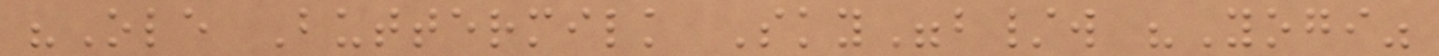"Ole Buttermilk Sky"b/w "Yogi"
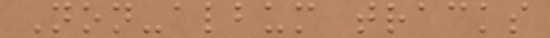Non-album tracks
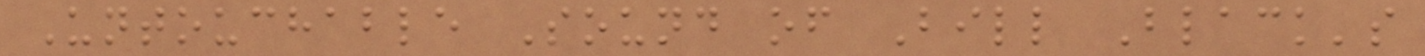Untouchable Sound of Bill Black's
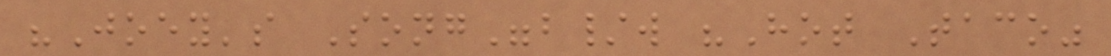"Joey's Song"b/w "Hot Taco"
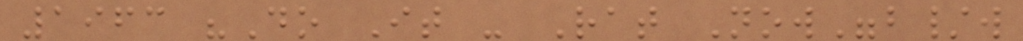1963 "Do It - Rat Now"b/w
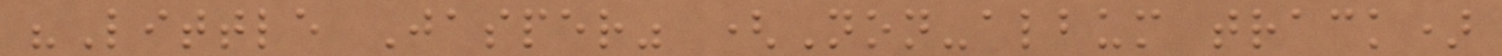"Little Jasper" (Non-album track)
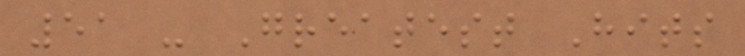51 - Greatest Hits
